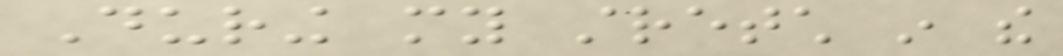During my stretch in the
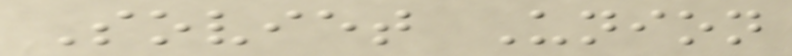Soviet Union
